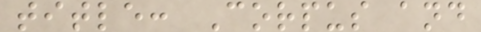title: Corpus and
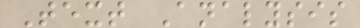Text Analysis
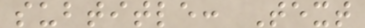subtitle: Text
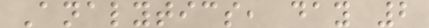Analytics, day 2
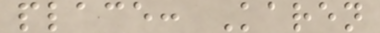place: Karen
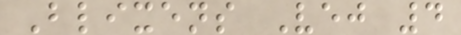Blixens Vej 4
